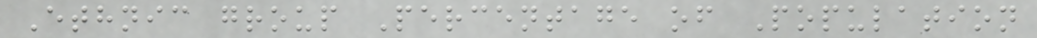Ethnic group Percentage of Population
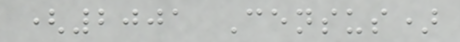(2001 Census)
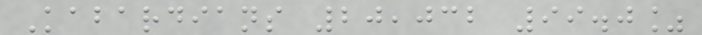Kabardians 20,032 99.0%
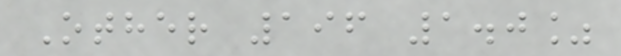Other 196 1.0%
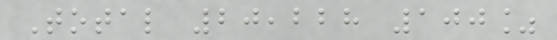Total 20,228 100%
